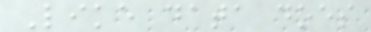Like data does
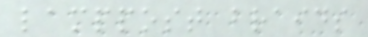lamppost braids
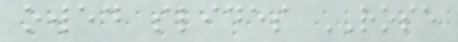owed slides ROSE
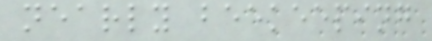nearly beekeeping
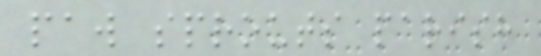paw sprouts parish
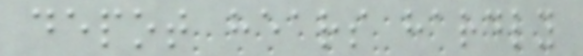depot hears hardly
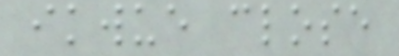ikwue close
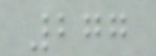277
